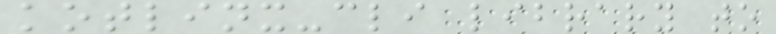kotlinx-cli library to
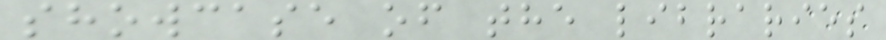showcase of the libraries
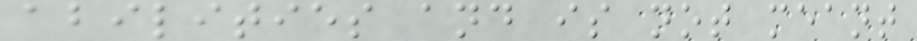abilities and is not meant
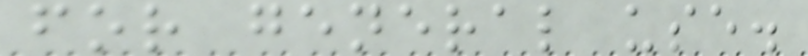for general use.
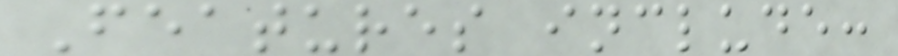Features include:
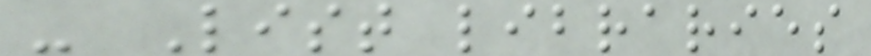- List libraries
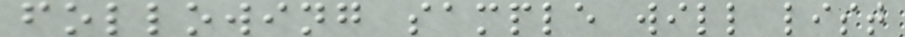following sample will list
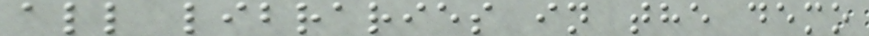all libraries in the demo
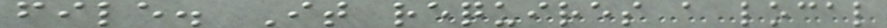file. It requires a local
